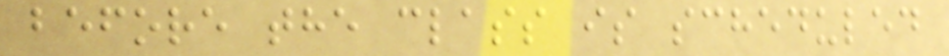before the class is scheduled
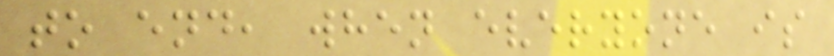to end, when everyone is
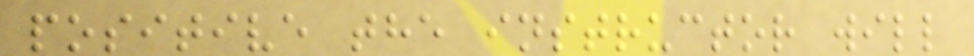positive the instructor will
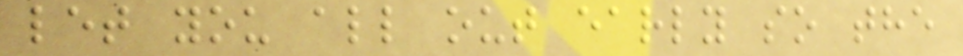let you all out early so the
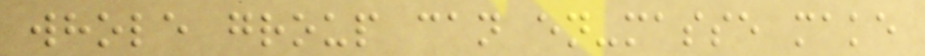whole group can en-masse make
